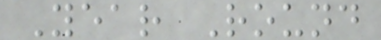Year Round
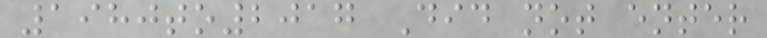1980to2017 Did not enter
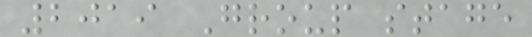2019 Group stage
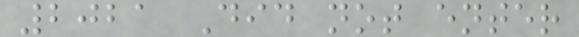2021 Did not enter
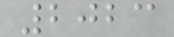2023
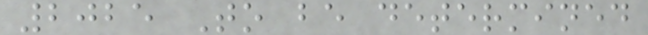2025 To be determined
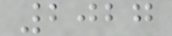2027
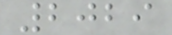2029
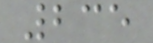235
